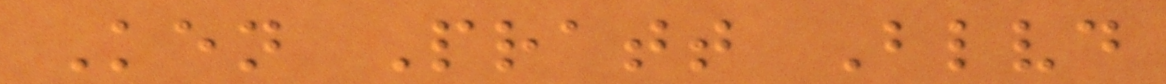Ken Pratt Blvd
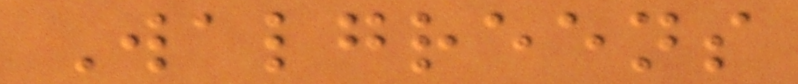Walgreens
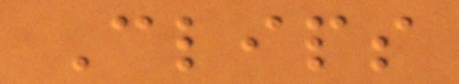Clips
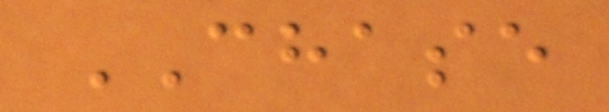CHASE
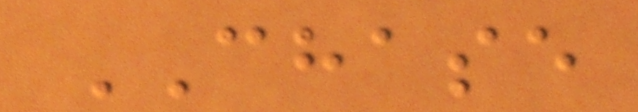CHASE
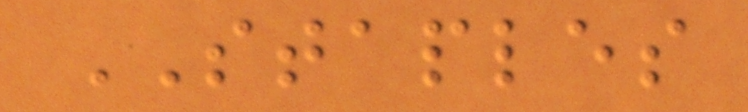STAPLES
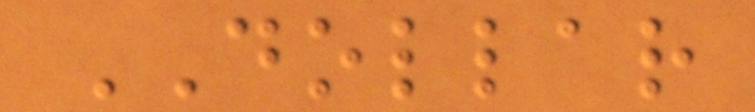DOLLAR
